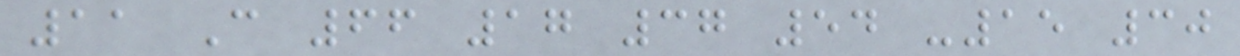11 C 66 17 37 54 -15 30
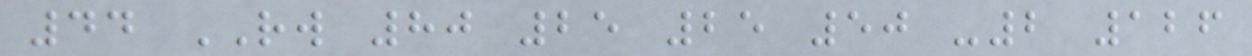44 RW 80 25 25 50 -2 126
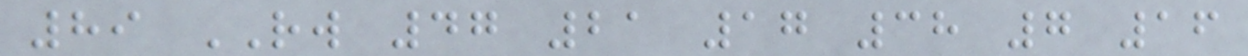89 RW 47 21 17 38 7 16
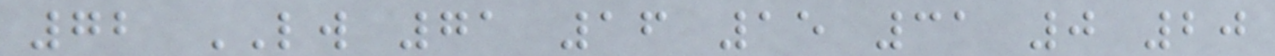72 LW 71 16 15 31 0 20
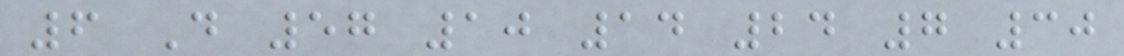6 D 57 10 14 24 7 30
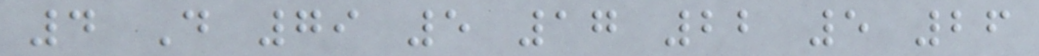4 D 79 5 17 22 5 26
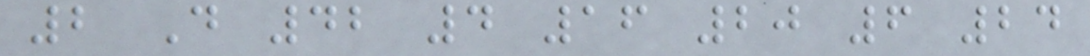2 D 42 4 16 20 6 24
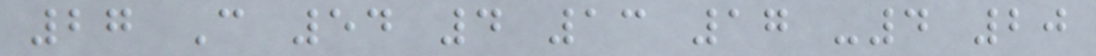27 C 54 4 13 17 -4 20
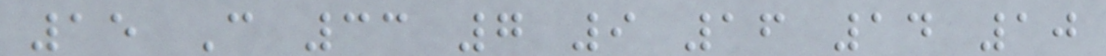15 C 33 7 9 16 14 10
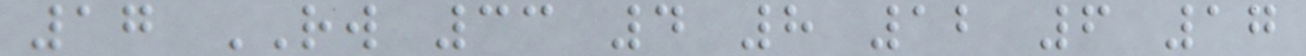17 RW 33 4 8 12 6 17
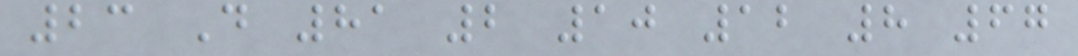23 D 81 2 10 12 8 67
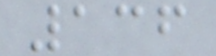136
